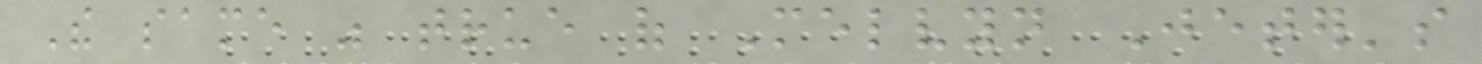The same was true of Melvyn Jeter's
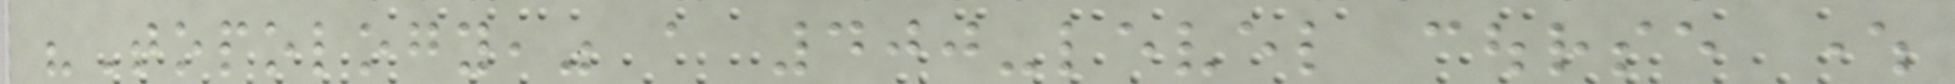"Topology," a 400-level course where
